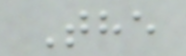The
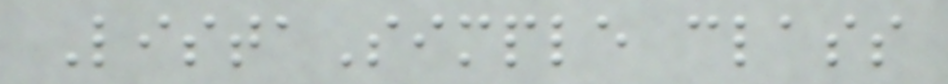ListaSimple class
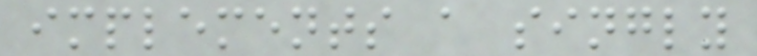implements a singly
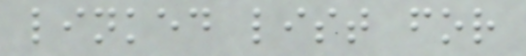linked list for
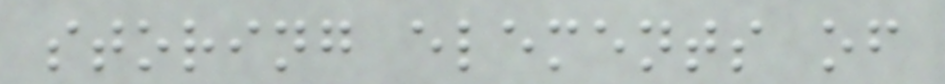storing elements of
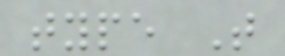type T
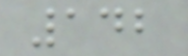142
